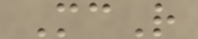McR
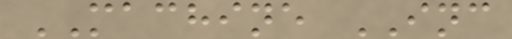MACHINE INC
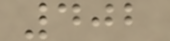402
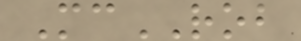McROB
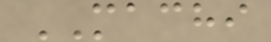MACHI
